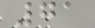71
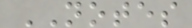NOTES
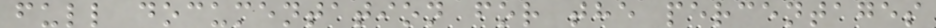full documentation for the percentages
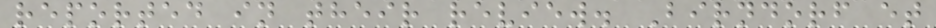reported in their review. Birndorf et
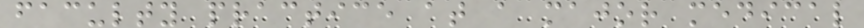faculty practice at a major medical
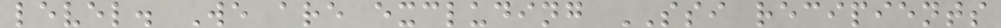level. We are excluding SSI recipients
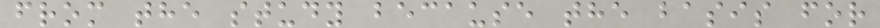from the study because the basis for
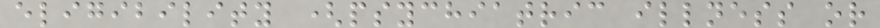eligibility (psychiatric illness or
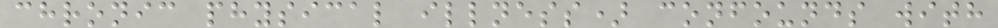chronic physical illness) confounds with
